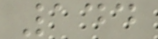144
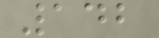142
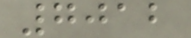7012
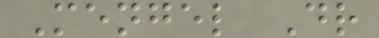Mengel Dr
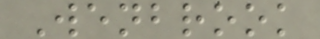Wenbrook
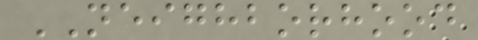NEIGHBORHOOD
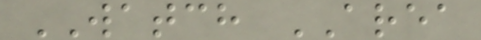WATCH AREA
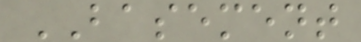BASEMENT
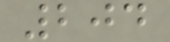204
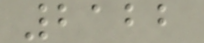2122
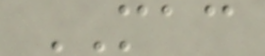MAC
